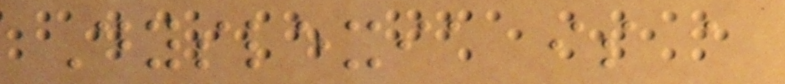Dyslexia is a
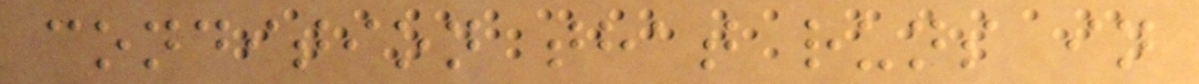condition that runs in
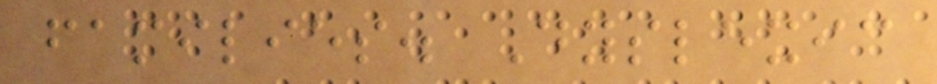families. Dyslexic
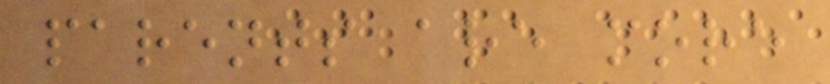parents are more
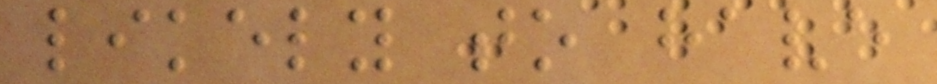likely to have
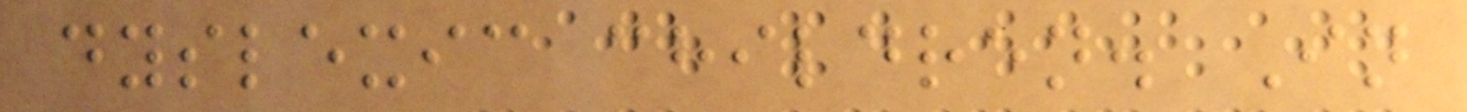dyslexic children. In
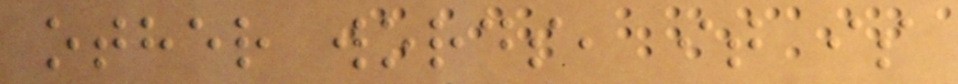other words, it is
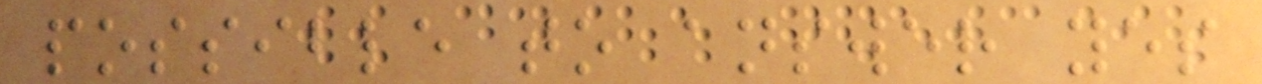possible to answer yes
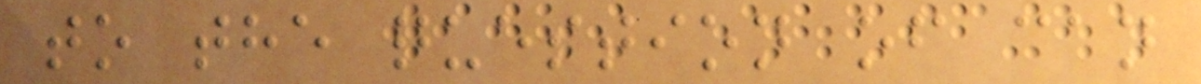to the question of can
